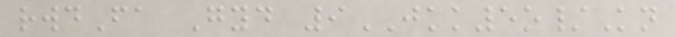rwdFa Gyd 9JKK5o/Kn
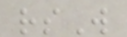rsW
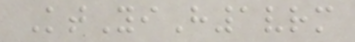KtYiH1vrm
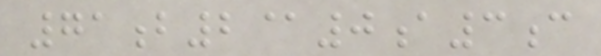71b2@0a3c
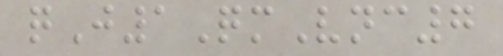qJ1QmVnc7
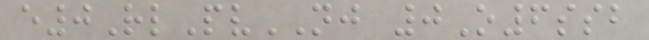e0RlPvNJ 0O6ssb
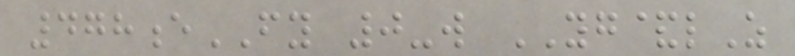478eFY 0-w YG&lZ
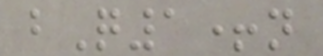bQ1+n
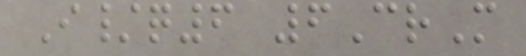I/q6 6CrM
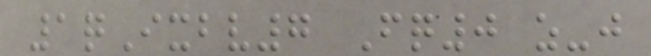1qIxbv7 Fq0 z-j
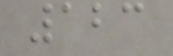123
